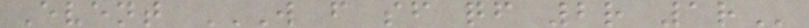Event W F SF QF 2R 1R
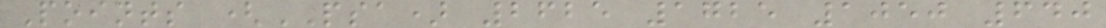Points (PSA) 2625 1725 1050 640
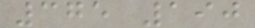375 190
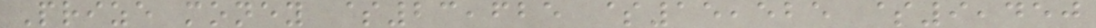Prize money $23,625 $15,525 $9,450
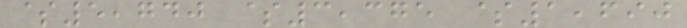$5,740 $3,375 $1,690
